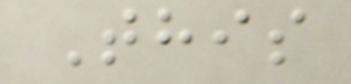This
